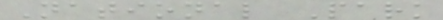National Park
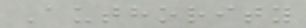Authority
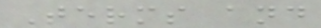Terms and
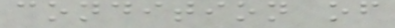condition of
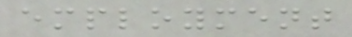employment
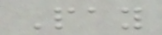Pay
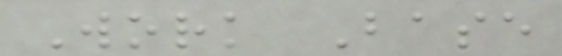Work Base
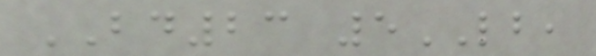BD23 5LB,
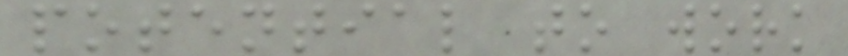potential to work
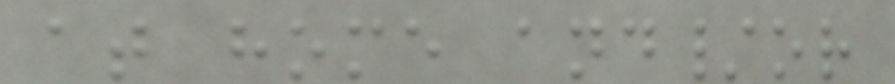at home and/or
